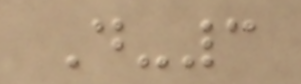D-3
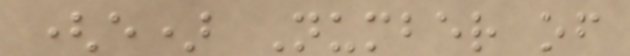(e) Number of
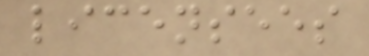licensees
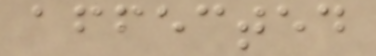affected
